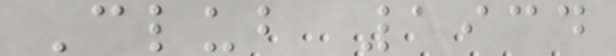Club 1934
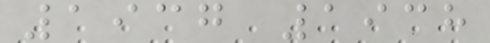1937 1938
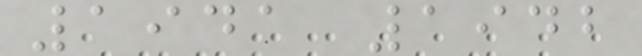1941 1942
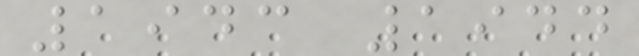1943 1944
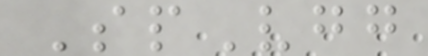SpVgg
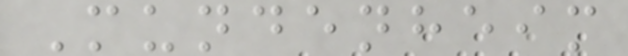Mundenheim
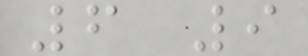6 9
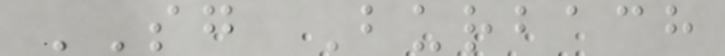SG Burbach
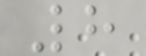8
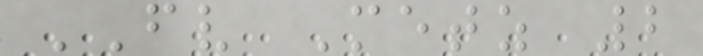FV Metz 2
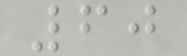60
